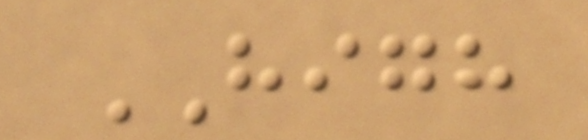HIGH
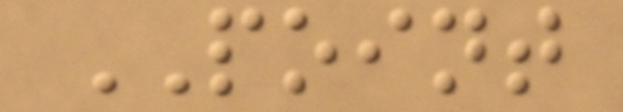POINT
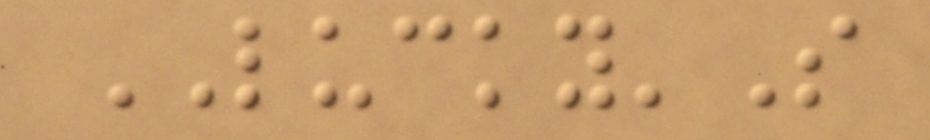LUCKY'S
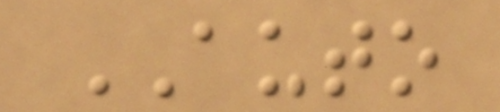AUTO
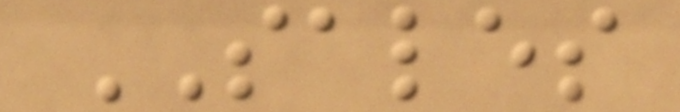SALES
